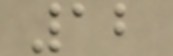12
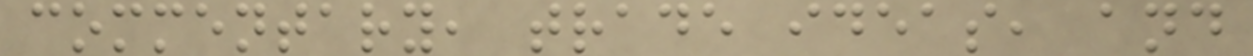commentary, trade ideas, and
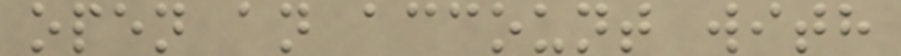open an account with
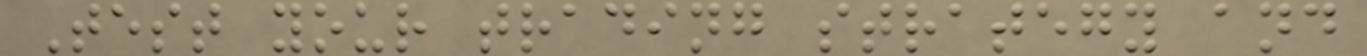Test your trading strategy and
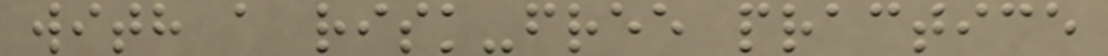with a risk-free practice
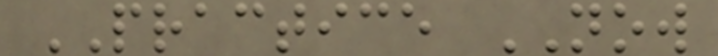PRACTICE NOW
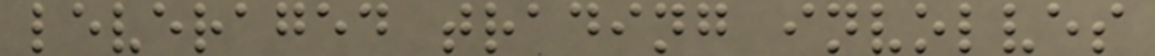leveraged trading involves
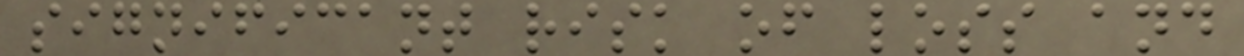significant risk of loss and
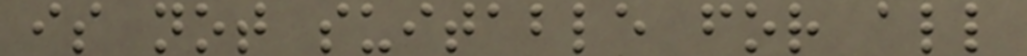is not suitable for all
